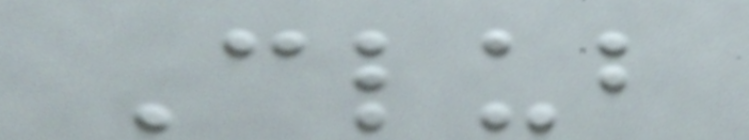Club
